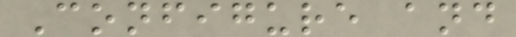Configure and
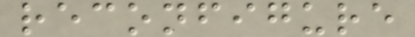reconfigure
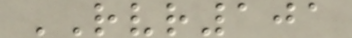RVR101
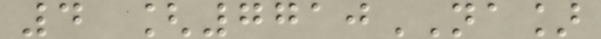4 [7710NA]
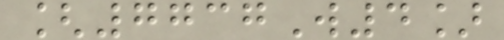[7737W4]
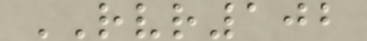RVR102
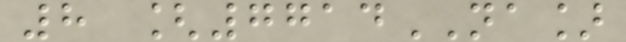8 [7714NA]
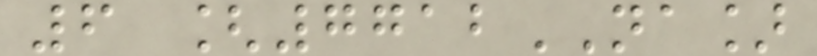6 [7712NA]
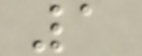1
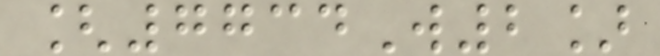[7734W2]
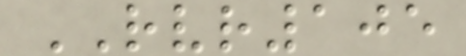RVR105
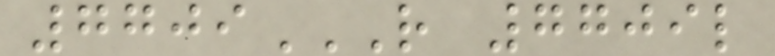7709R 7709L
